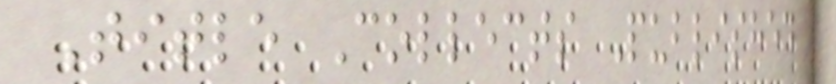Title Collects Published
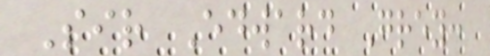Sir Edward Grey:
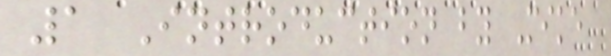1 Introduction by Mike
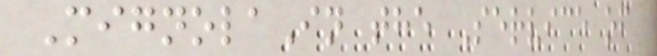MignolaIn the Service of
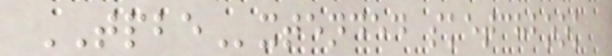TPBExtended sketchbook
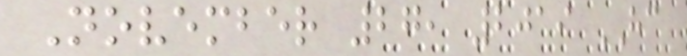November 27, 2019 HC
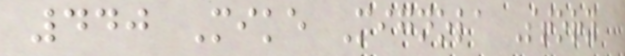440 Mike Mignola Story
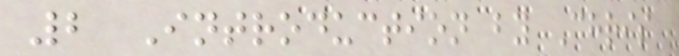2 Introduction by Chris
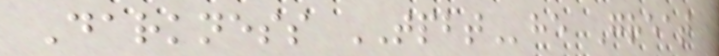Darkness TPBThe Great
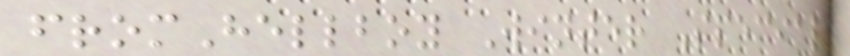fromHellboy Winter Special
